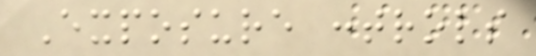Exposure controls
